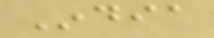India
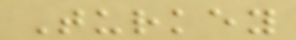Turkey
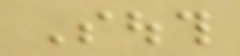South
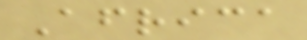Africa
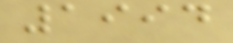1994
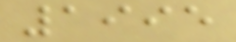1995
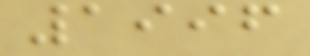1996
